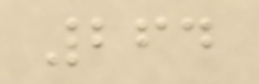264
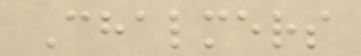Chalmers
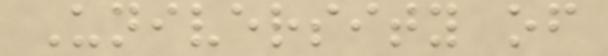University of
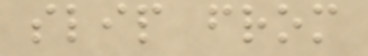slip from
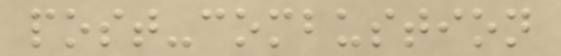post-combustion
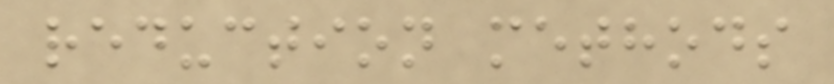reduction methods
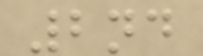2nd
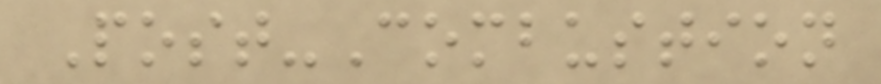Post-Combustion
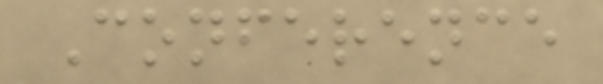Conference
